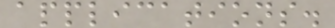applications.
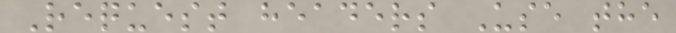Request headers Use the
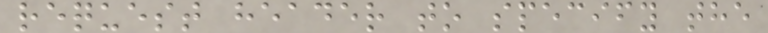request header to specify the
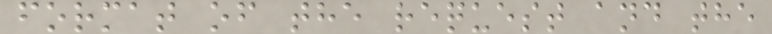format of the request and the
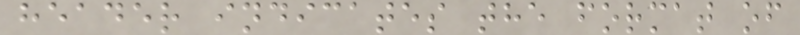header indicates the format of
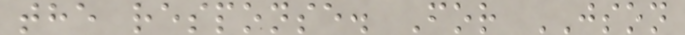the response. For JSON
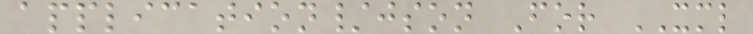application/json For XML
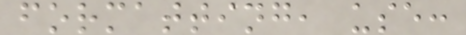formatting, use:
